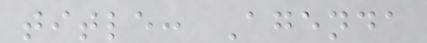title: Agenda
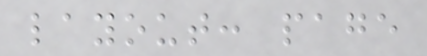layout: page
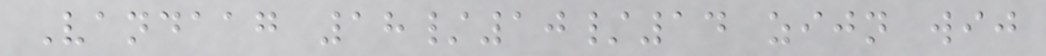Vandaag 18/10/14 zijn wij
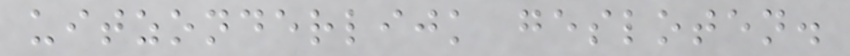uitzonderlijk gesloten.
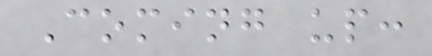Coming up:
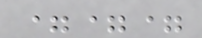===
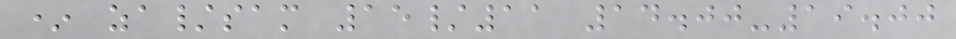* za/sam 15/11 14.00-19.00
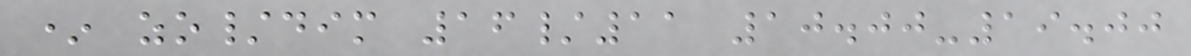* zo/dim 16/11 10.00-19.00
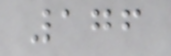176
